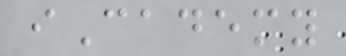iCademy
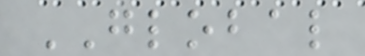GLOBAL
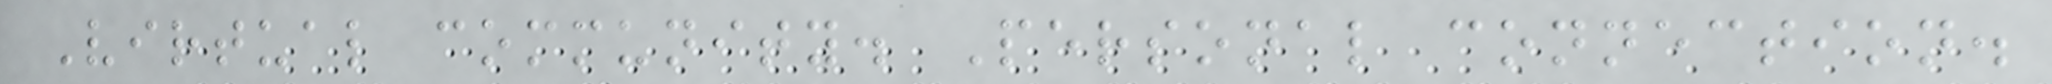Virtual community. Personal connection.
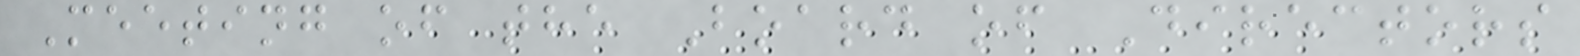Meeting of the Board of Directors
